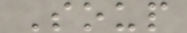Soup
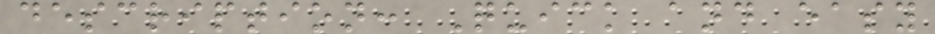description: Quick and easy
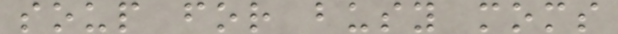soup for busy moms
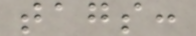tags:
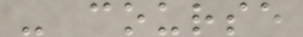- course
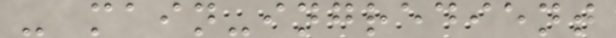- main-ingredient
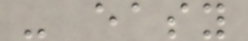- easy
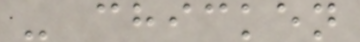- chicken
